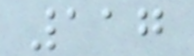117
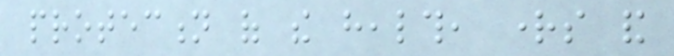protection of the health, rights and
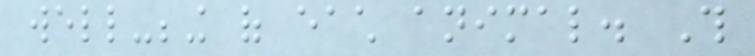well-being of each animal. This
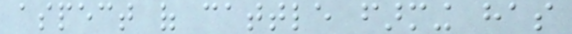aspect of cattle farming has
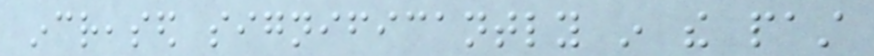increased significantly in the past
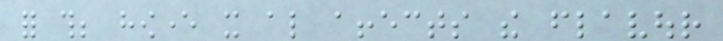for this; however it also affects the flavour
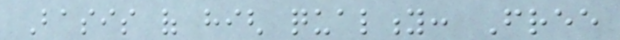Basis of high quality: Free
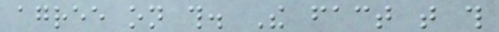agree on this. The fact that this
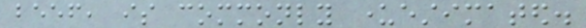beef, is commonly underestimated.
